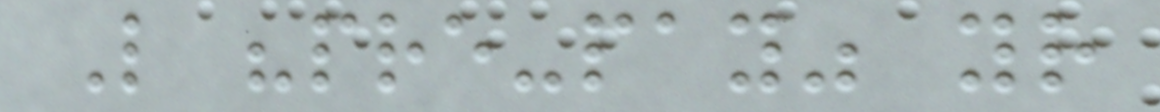Like "pre-pay" your
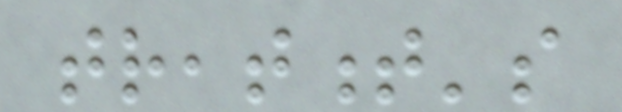treatment's
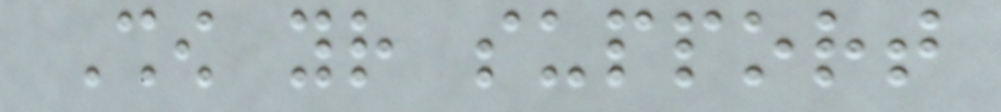Show your support
